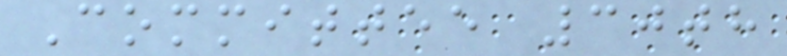Committee 30th
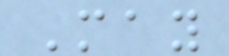May
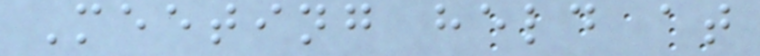Meeting held at
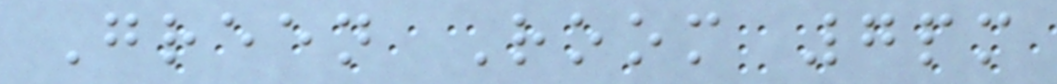Green Room 7pm
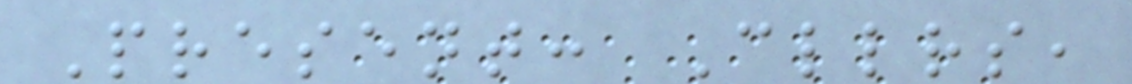Present: Cllrs,
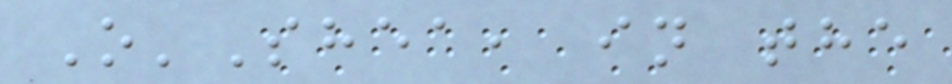O'Shea, in the
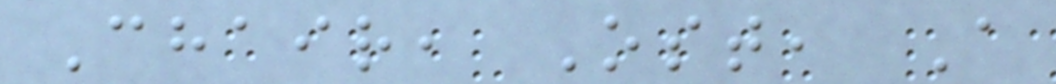Chair, Ost, A
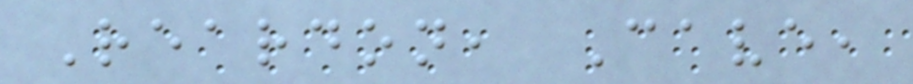Reardon, Cave,
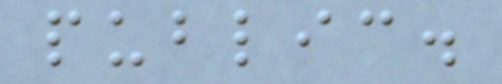public.
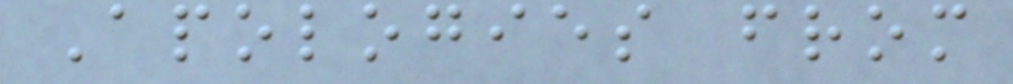Apologies from
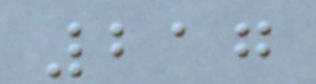217
